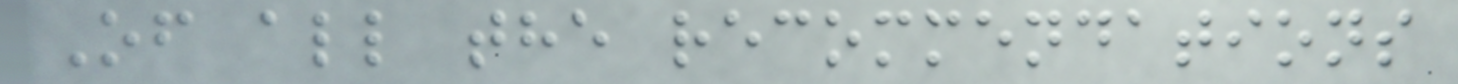Of all the recommendations
